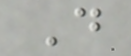Do
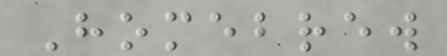Homebrew
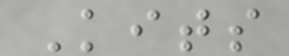Kits
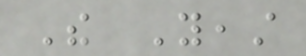The Yeast
